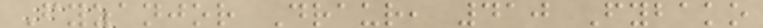Fyzanjor Draur, 410 Fybako
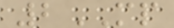2MP
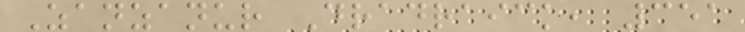Zanzanur Dradraick, 351
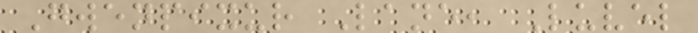Gwenpixur Lane, Luvel
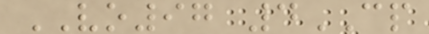VO97 4CP
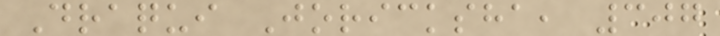Draqui Joricksha, 307
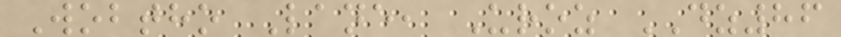Wobtho Lane, Uroz DZ86
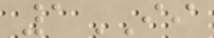1II
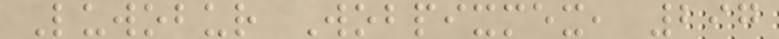Luwobur Wobpixmex, 297
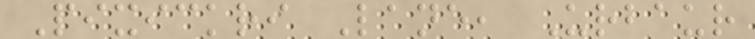Pixickri Lane, Urbaur
